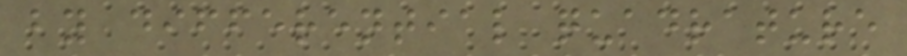by differential quadrature
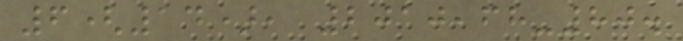6(14), 2010,68-80.
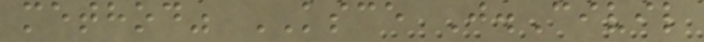method" KSCE J.Civil
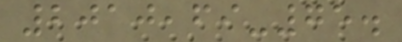2010,69-75.
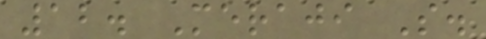12. Meraji S.
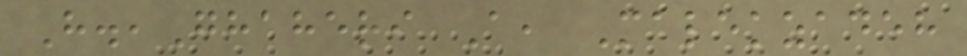H.,Ghaheri A, Malekzadeh
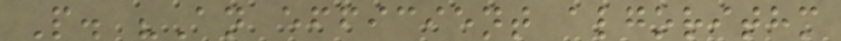P. "An efficient algorithm
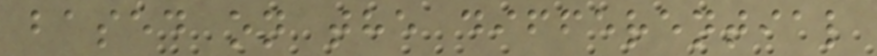based on the differential
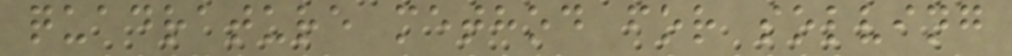quadrature method for solving
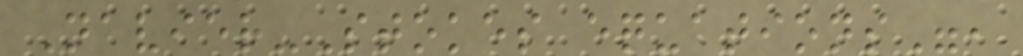Navier-Stokes equations",
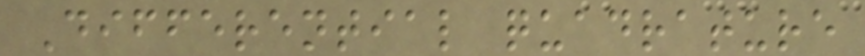Differential quadrature
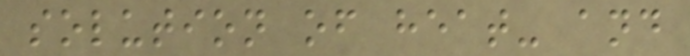solution of heat- and
